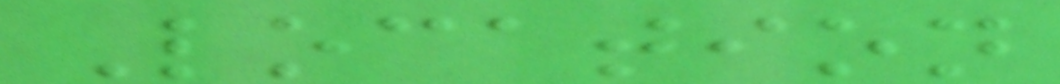Location
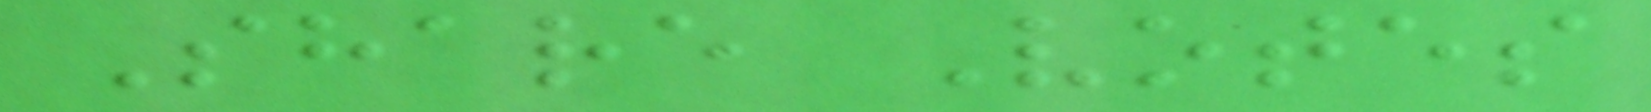Share Votes
